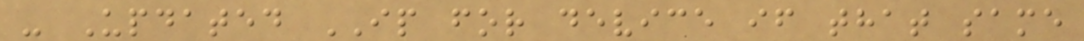- Updated IP for device if that same
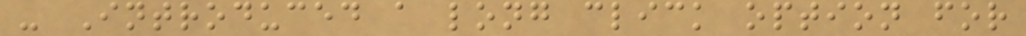- Introduced a long click option for
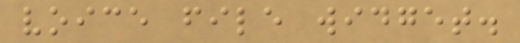voice file widget.
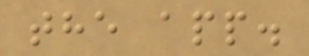the app.
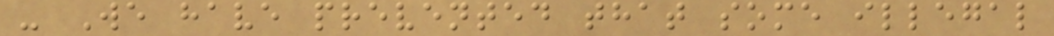- We have prevented that some illegal
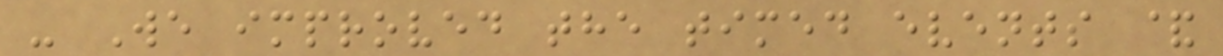- We improved the timed events &
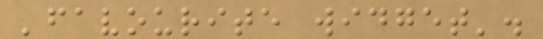'favourite widget'.
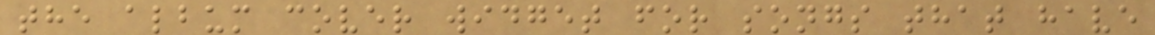the album cover widget for songs that have
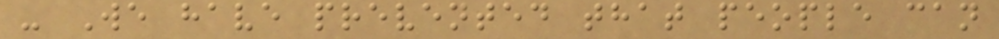- We have prevented that people can
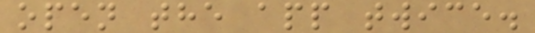open the app twice.
